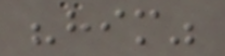"him"
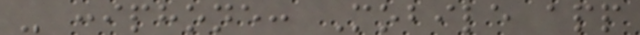- :iphone: Mobile app
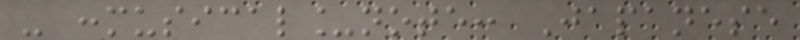- :musical_note: Japanese
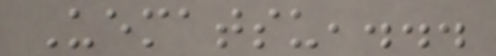Uematsu,...
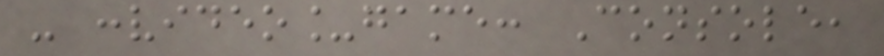- :video_game: Console,
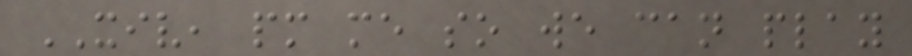XIV, pm me so we can play
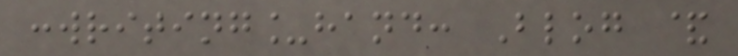:writing_hand: Blog &
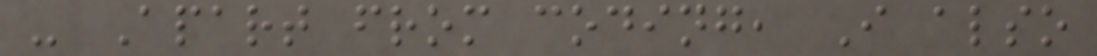- Apart from coding, I also
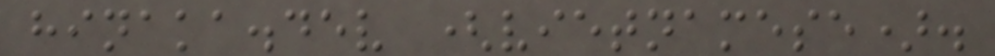hinaka.dev (vietnamese).
